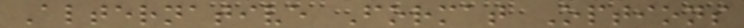Alternative Format Options
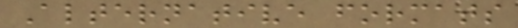Alternative formats
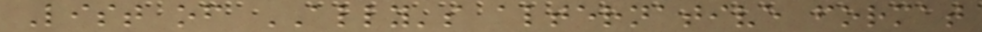List of ALLY's alternative format
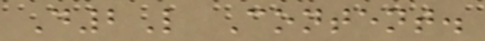D2L Content.
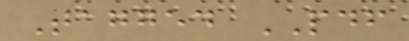Tagged PDF
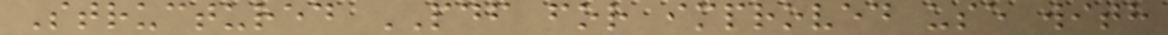Structured PDF for improved use with
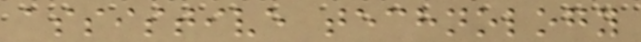assistive technology
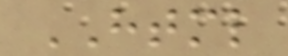HTML
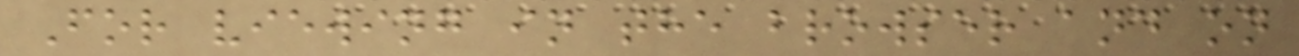For viewing in the browser and on
